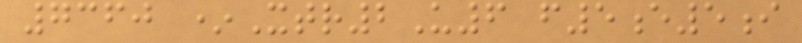7360 *Xtr2U6 f5e5i
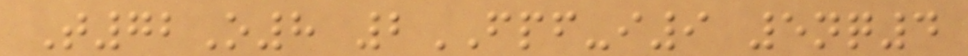T72O8 2FPF-i9 5nq4
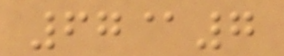67@7
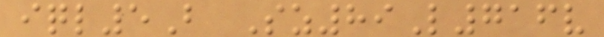iql5B Sz89L716v
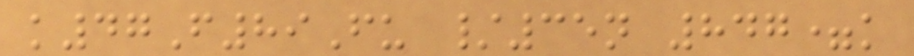k47F89Fu /35n 847=k
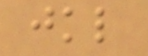jkl
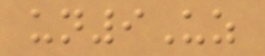un9Uz
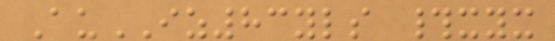AuIZ83yls #xyx
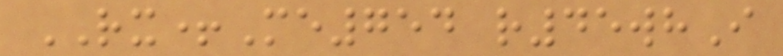RX+Me754 r45whI
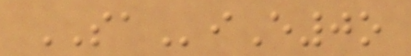SAiE0o
